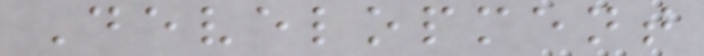Development
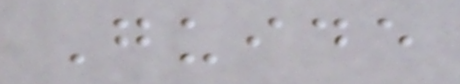Guide
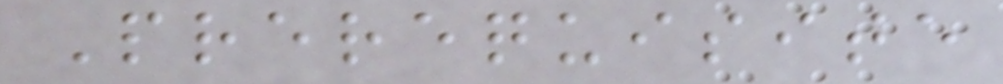Prerequisite
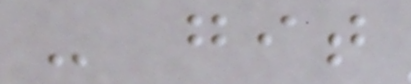- git
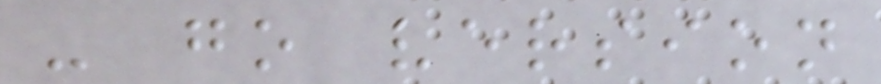- go version
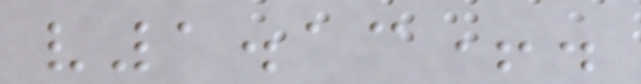v1.13+.
